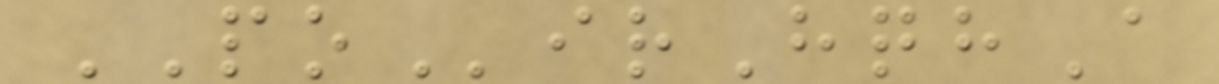POirHqhA
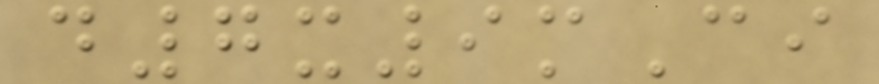d7x9mCi
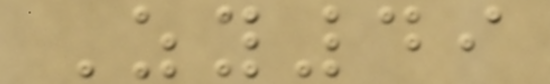Zy49
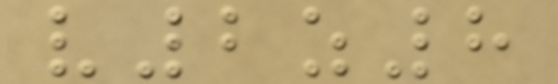v2z8
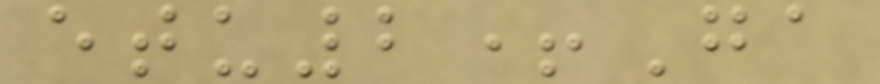etu2+Ga
